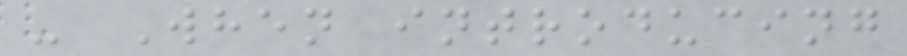- When introducing
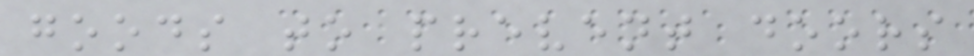goods to prevent doors
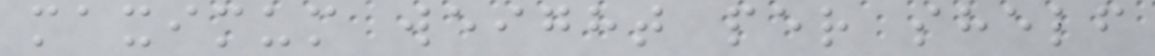maximum weight per shelf
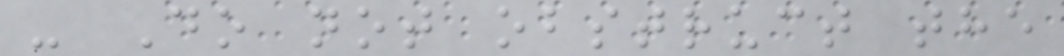- Do not obstruct the
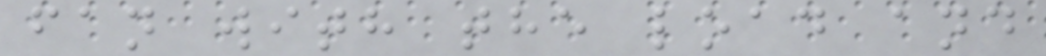fan with the load and
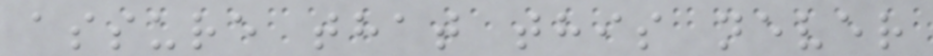assure that this never
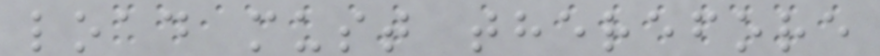load must therefore
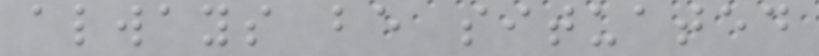always be situated
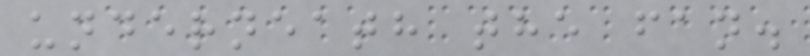underneath the fan.
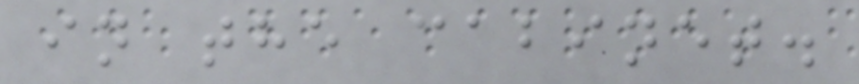in the cabinet.
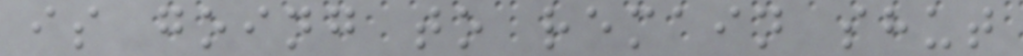is going to remain shut
